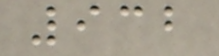932
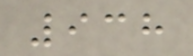938
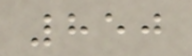850
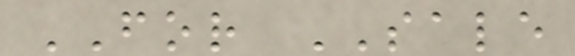FOR SALE
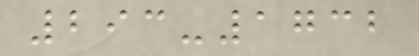293-1732
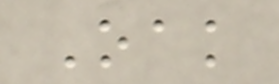Oak
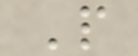P
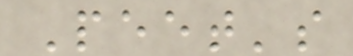Peet's
